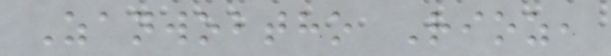Zanwobtho Rioz,
